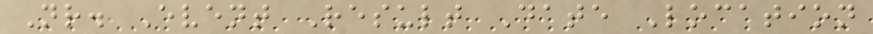Nr. Event Result Date Location
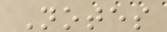Notes
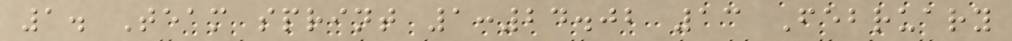1. Team sprint 1:24.02 13 February
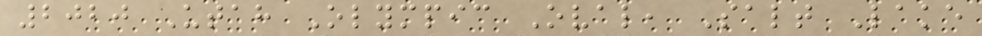2020 Utah Olympic Oval, Salt Lake
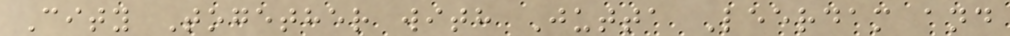City Together with Jutta Leerdam and
